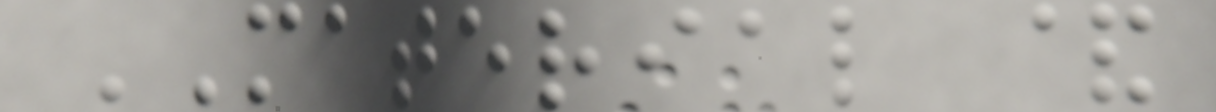MATERIAL &
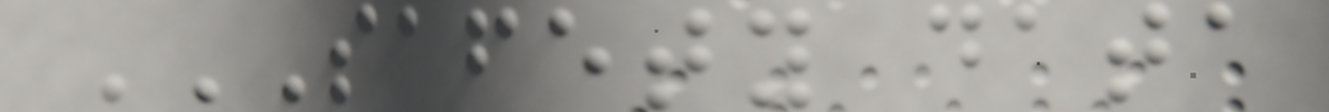SAFETY DATA
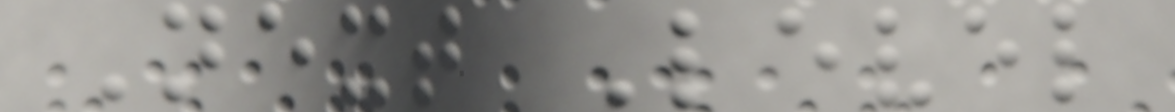Next Level
